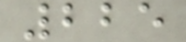225
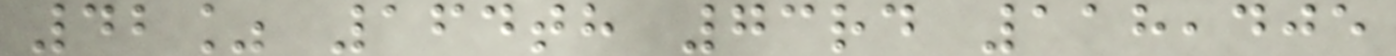42% 164th 73rd 118,405
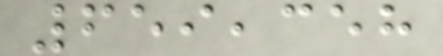659,358
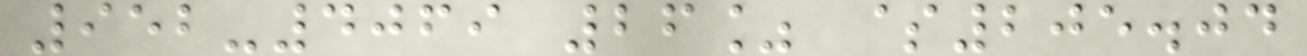952-4069 26% $205.04
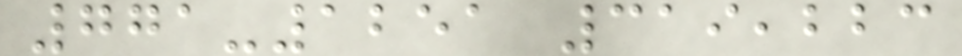771-1251 319,223
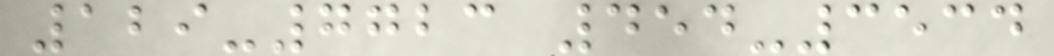129-7723 454-3534
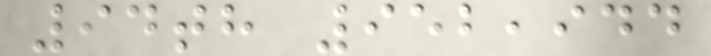94th 952,944
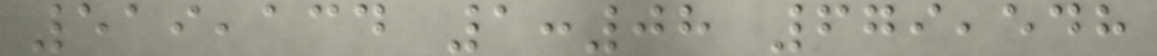519,134 1:08 679,548
